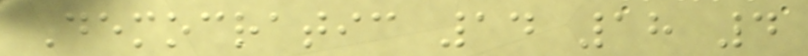Democratic 14 18 4
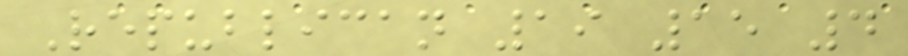Republican 19 15 4
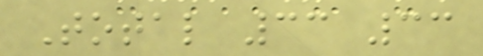Total 33 33
